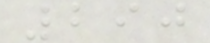290
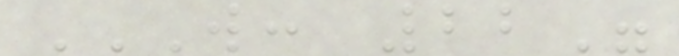W: 22"
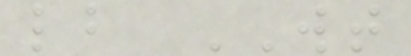lb WT
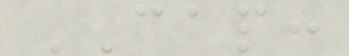CAP:
